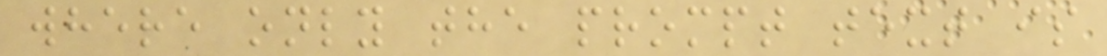where only the prompt text is
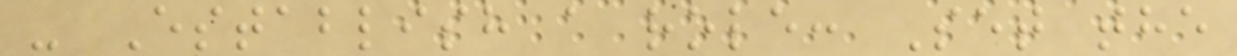- Establish a role: Set the
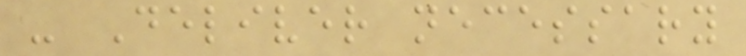- Deliver necessary
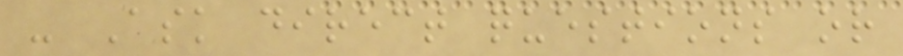- Ask direct questions or
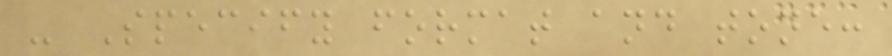- Specify format and tone:
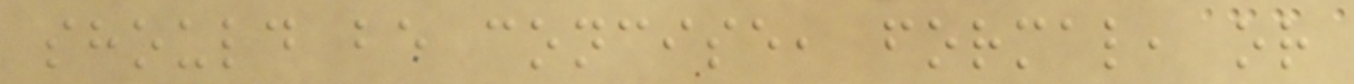should be concise, formal, or
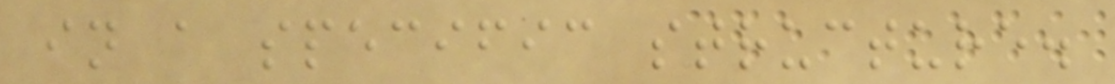in a specific structure.
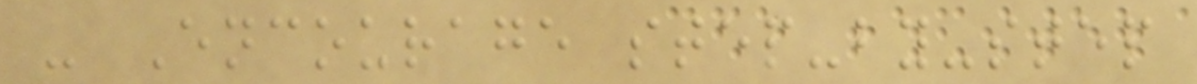- Encourage step-by-step
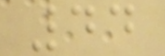44
